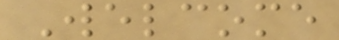Welcome
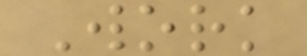Work
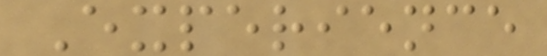Experience
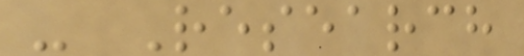- Research
